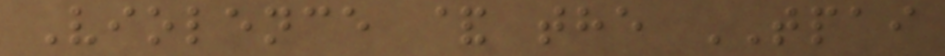Violence & the TPAI
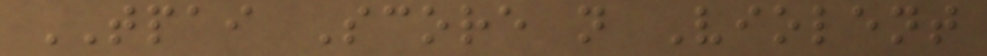TPAI Score n Violent
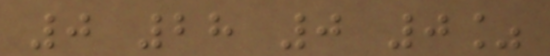0 28 0 0%
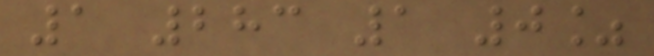1 283 1 0%
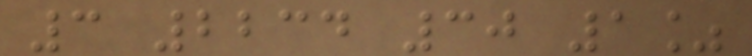3 2234 30 1%
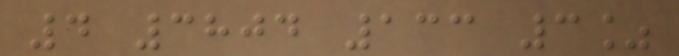4 3804 133 3%
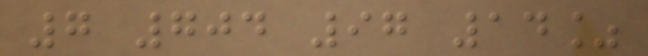7 704 97 14%
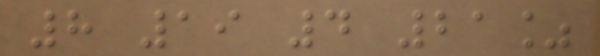8 19 4 21%
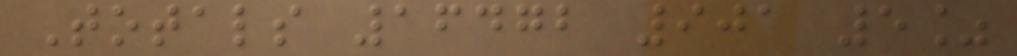Totals 16472 901 5%
